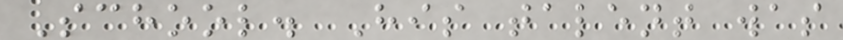School. His talent was
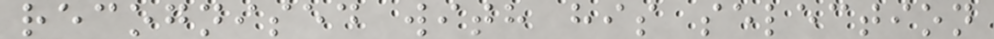recognised with his selection
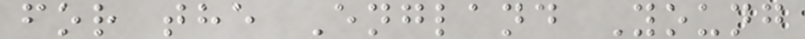for the England Young
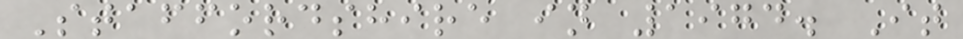Staffordshire in 1974. It
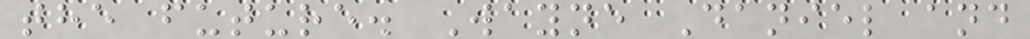the future. Wayne Daniel and
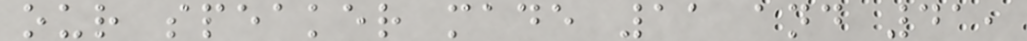our speaker made 11 and 41,
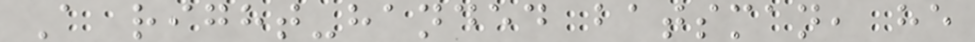A right-handed batsman, he
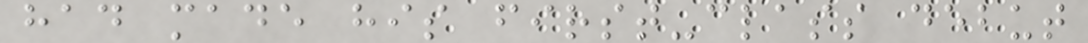had made his first-class debut
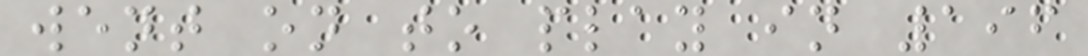went on to play in 196
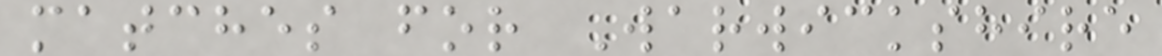matches for Warwickshire
